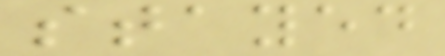stayed
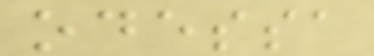odessa
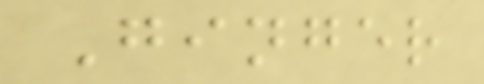Ginger
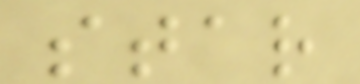star
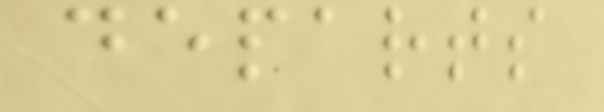departs
